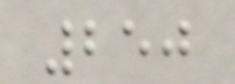250
